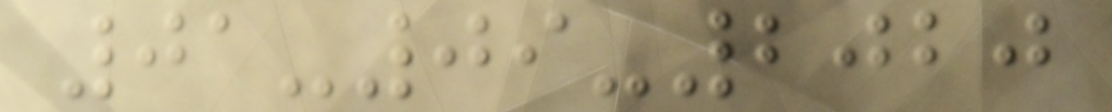01-09-2020
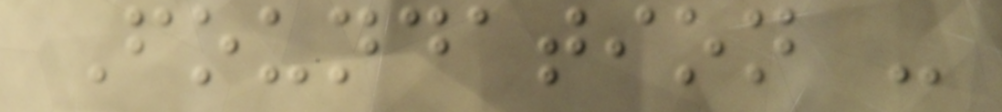Foundation -
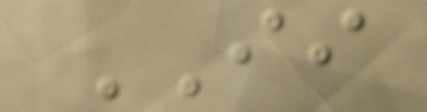II
